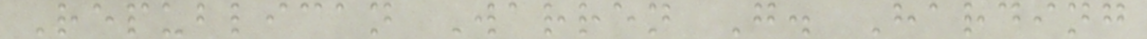Republican Warren G. Harding
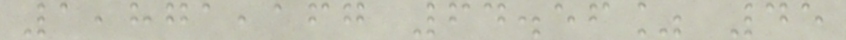1,871,167 64.56% 45
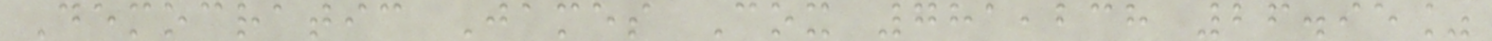Democratic James Cox 781,238 26.95%
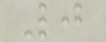0
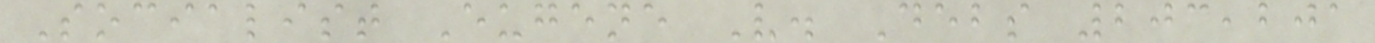Socialist Eugene V. Debs 203,201
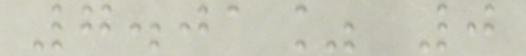7.01% 0
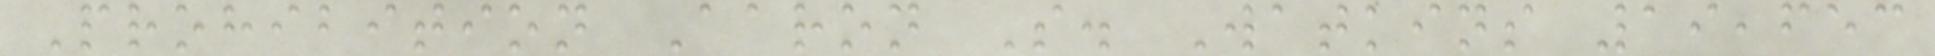Prohibition Aaron S. Watkins 19,653
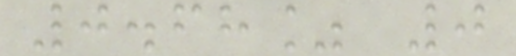0.68% 0
